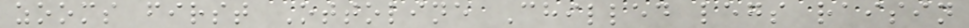zooms first Ottoline Chilled legs raisin
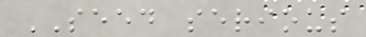SEED serious
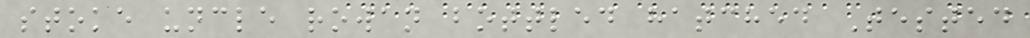stoke uncle rowan bottled hatched Tested
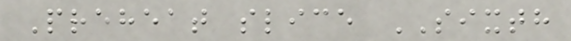Preheat slice SIXTH
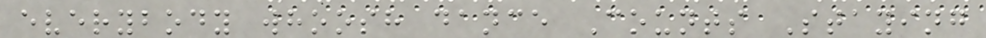everybody whoosh dance Counts Staying
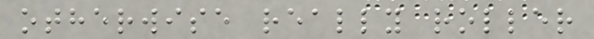otherwise really roller
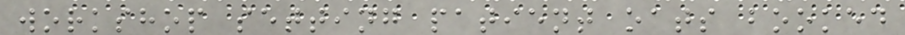workshop setting patient oats booked
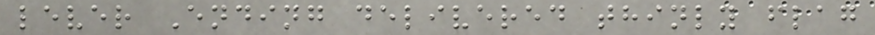lever Ending delivered thinly flag
